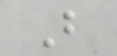B
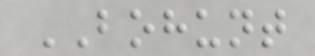BOHUNT
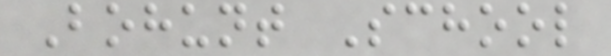Bohunt School
